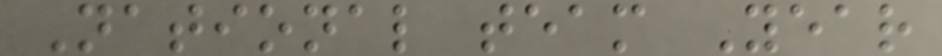National team Year
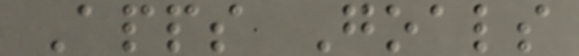Apps Goals
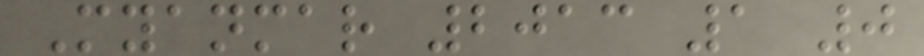Myanmar 2013 1 0
